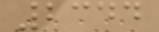2344
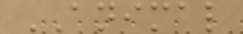ANIMAL
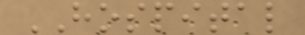HOSPITAL
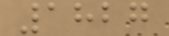1827
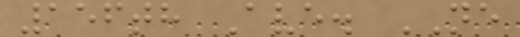156th Ave. NE
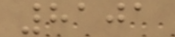8101
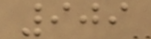909
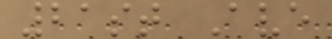21st Ave
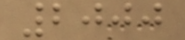2000
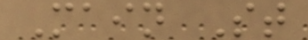Main St
